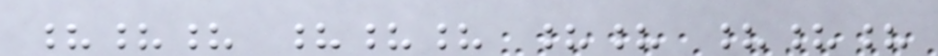??? ??? ?? ???
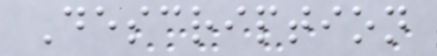Description
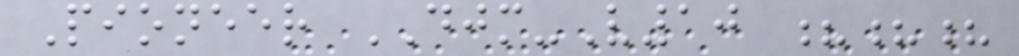Pioneer DJM-V10 ???
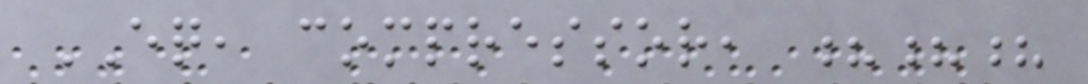EQ, compressor, ???
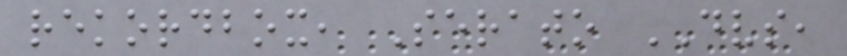rekordbox, Serato DVS,
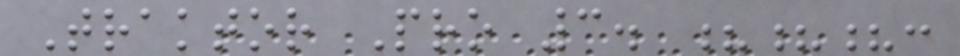Traktor Pro 3. ???:
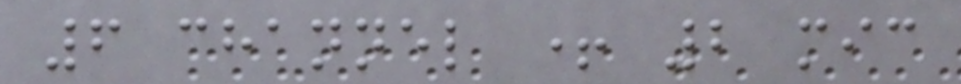6 channel + 2 mic
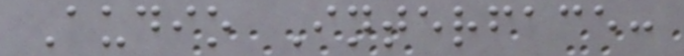Audio Interface:
